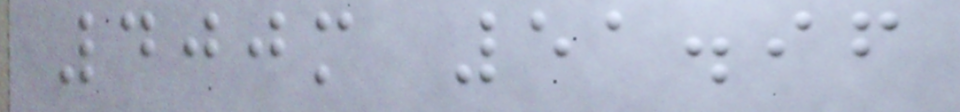400m 51.96
